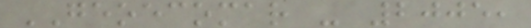GEOECOMAR - 2005,
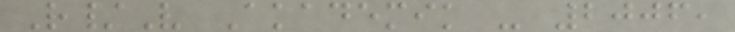R/V Akademik - 2006,
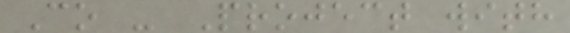Co - Project with
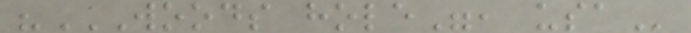"WOODS HOLE", USA
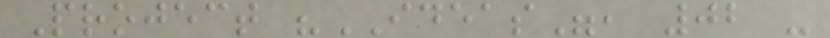Project "IDEAS", 02 -
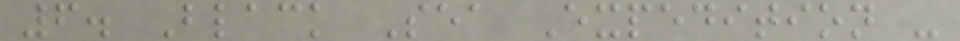6. Black Sea Expedition -
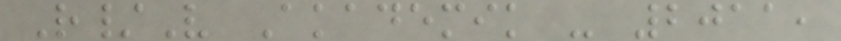R/V Akademik - 2011,
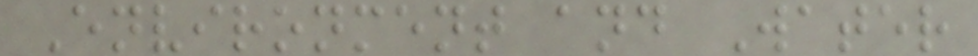Environment and Water
